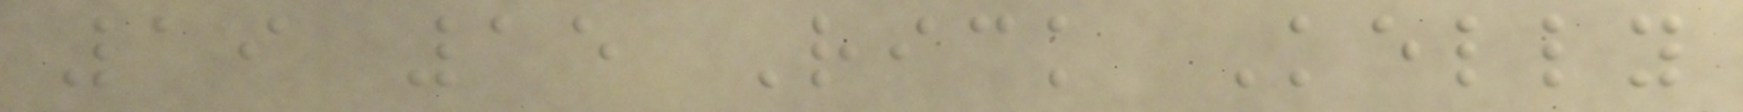19 15 Rick Kelly
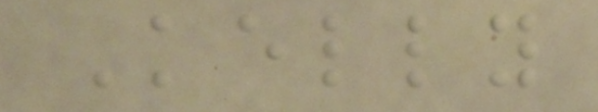Kelly
